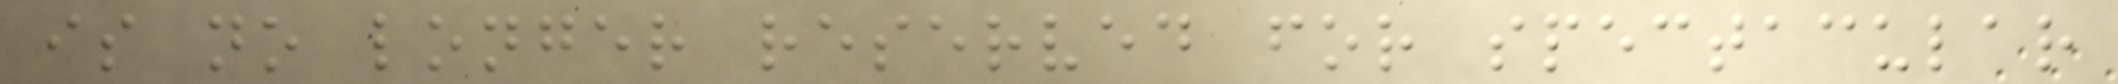is no longer reserved for spectacular
